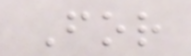For
